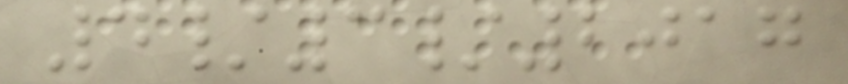4/3/2017
